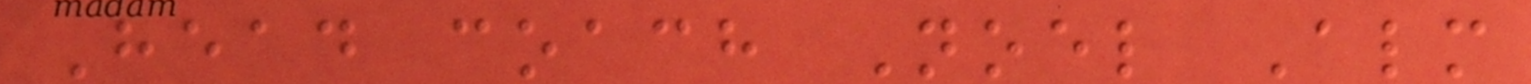Head coach Noel Alm
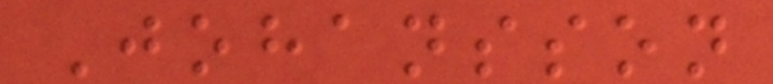Johansson
